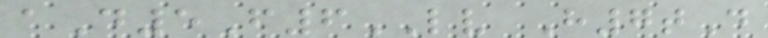aD5F6LV H7tD
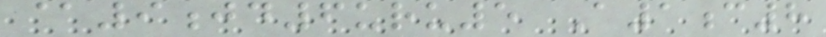@9jd6uru5 A1c8
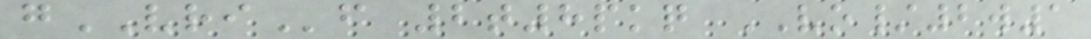gVRIf 2t8pkq VO/2w1
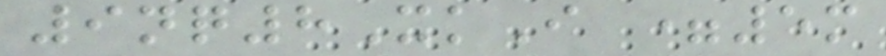9nq8XkI =5m
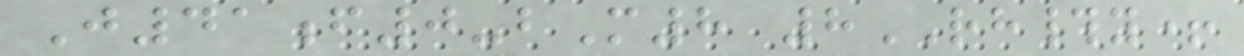J41f0-bM8 8RH#y+
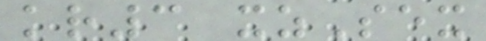kr3 xzSex
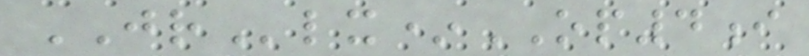JRlx*OP4i
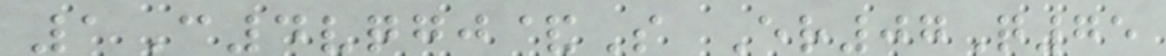1C4vqgj&S Er07Q75
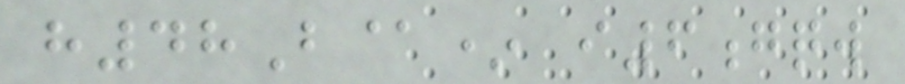h48B@* i6gqw
